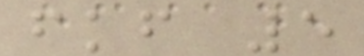fkf 5
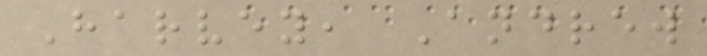Harvey, Andrew
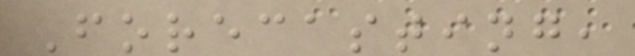Forecasting,
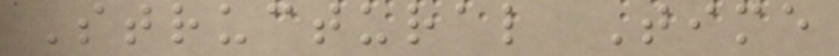Structural Time
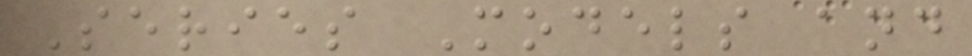Series Models and
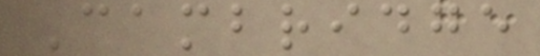Cambridge
